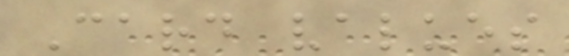Card values
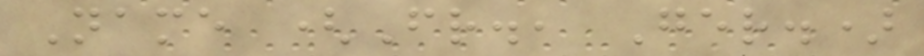Name (Fr., Ger.)
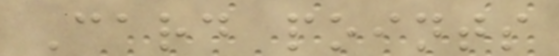Card points
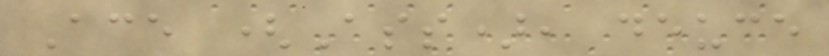Ace (Ass), deuce
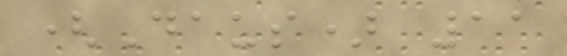(Daus) 11
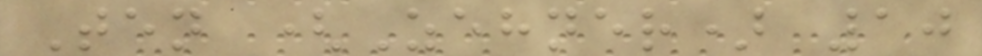Ten (Zehner) 10
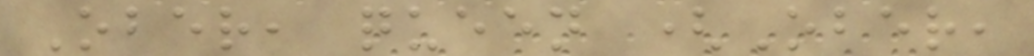Ober, queen (Ober,
